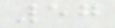57
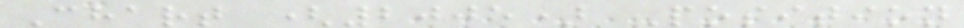Chart (2005) Position
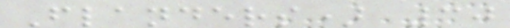Flanders) 30
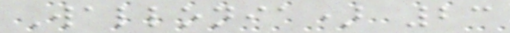Wallonia) 23
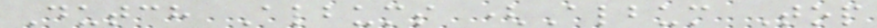Dutch Albums (Album Top
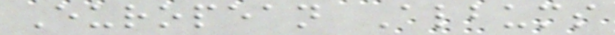European Albums
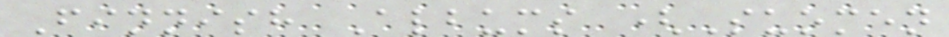Finnish Albums (Suomen
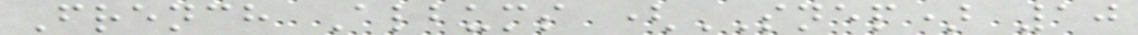French Albums (SNEP) 10
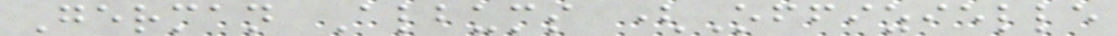German Albums (Offizielle
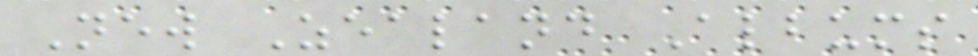New Zealand Albums
